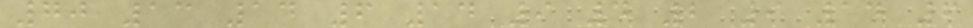70 13 14 6 14 9 4 2 9 14 6
